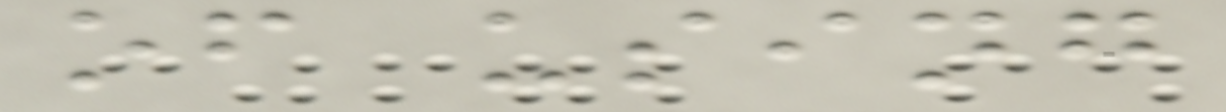of using
